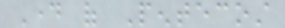Day of Pentecost
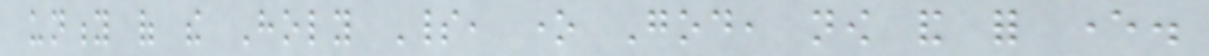unity of the Holy Spirit, one God, now and for ever.
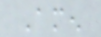Amen
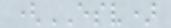(ESV)
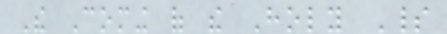The Coming of the Holy Spirit
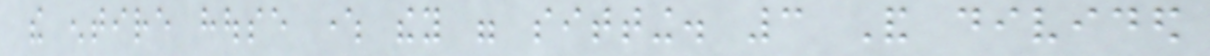the entire house where they were sitting. 3 And divided
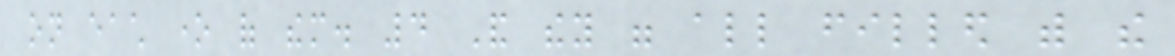on each one of them. 4 And they were all filled with the
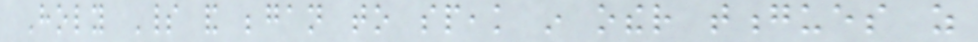Holy Spirit and began to speak in other tongues as
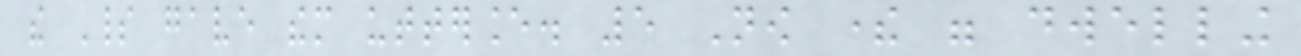the Spirit gave them utterance. 5 Now there were dwelling
